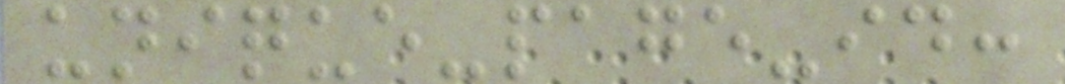unique-page-id:
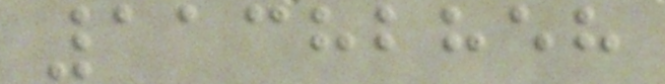11382858
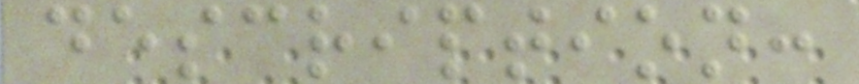description:
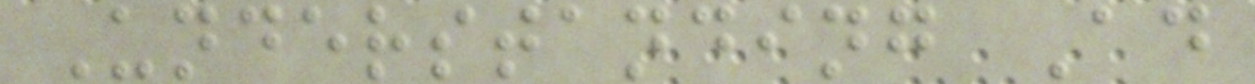Understanding Ad
